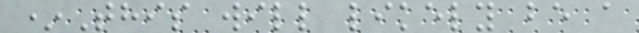*This will likely be a
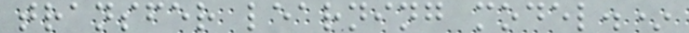transfer learning model.*
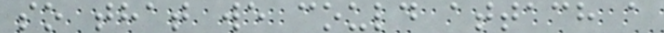so that we could attach a
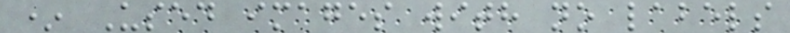* Used images with no labels
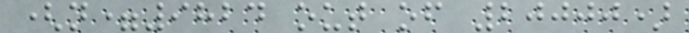(n=9824 out of 20000)
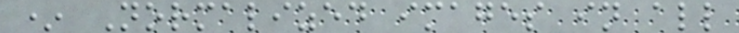* Normalized images in all
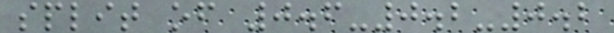split of 0.6-0.2-0.2
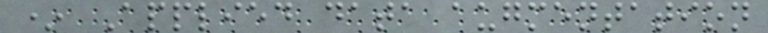* Applied data augmentation
